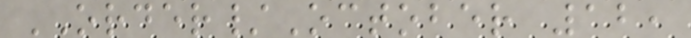ORDER/October 12,
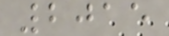2015
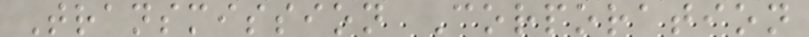Transmission Corporation
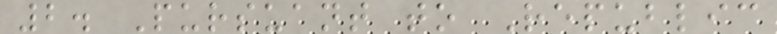2. Pursuant to Republic
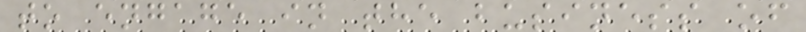to engage in the business of
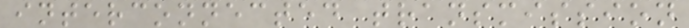interconnected transmission
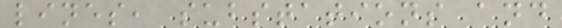lines, substations and
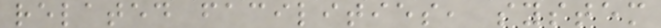related facilities, system
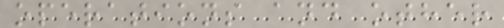operations and other
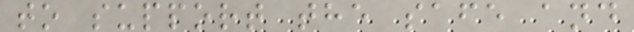to support the safe and
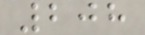208
